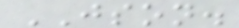JSON.
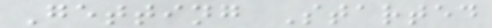Getting Started
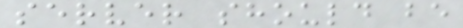server should be
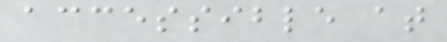accessible at
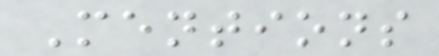Mentions
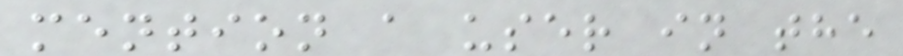mention a user in the
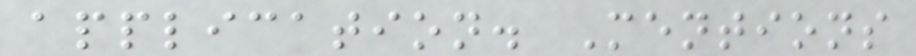application. Mentions
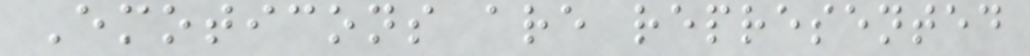Emoticons are represented
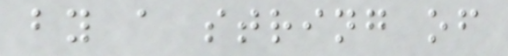by a string of
